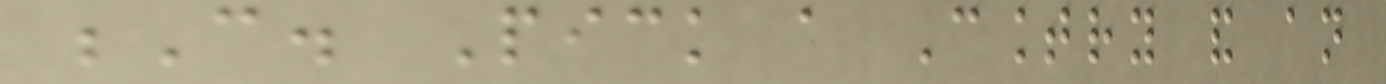C. Pick a Country and an
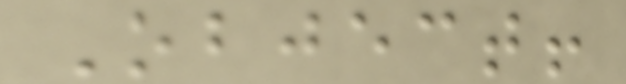Object!
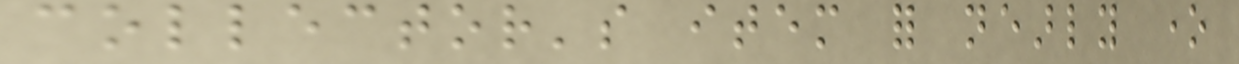collector's item for nearly one
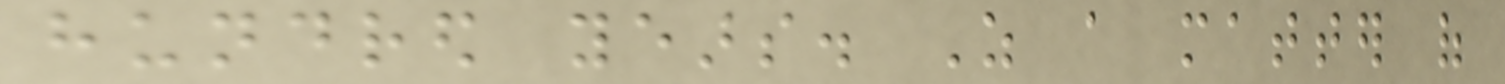hundred years. As a matter of
